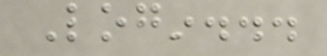Login...
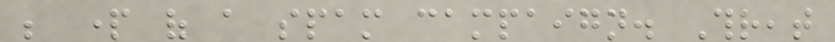be part of a spam campaign. Threat
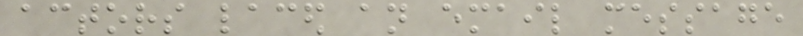actors laced an email message
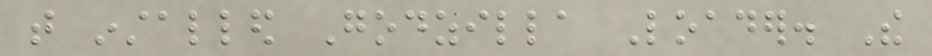that installed Godzilla Loader. The
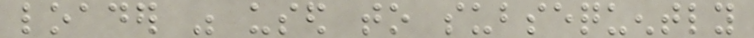loader was used to subsequently
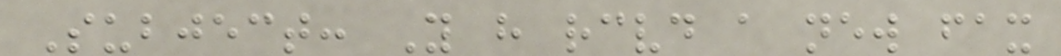Subject: You have received a new fax
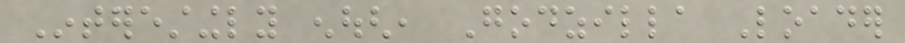Interestingly enough, Godzilla Loader
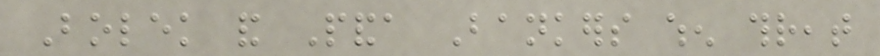Bolek and Panda Bankers when threat
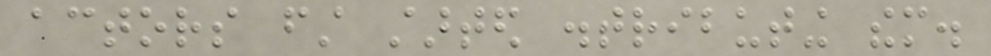actors first started distributing them.
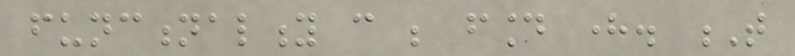functionality can be found here. T
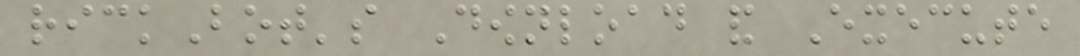rickBot's Download and Execute
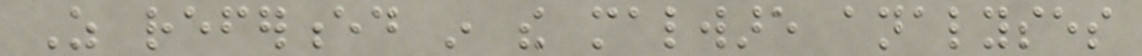As referenced in the malware analyses
